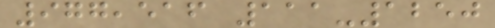977,516 111-1250
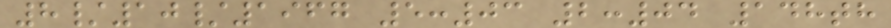8/10/1967 5:03 2:04 148th
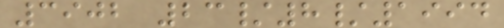3902 23/8/1994
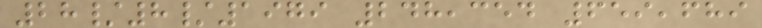28/8/1979 248,354 659,689
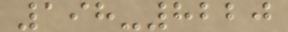198-8220
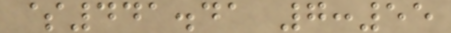$441.41 7:55
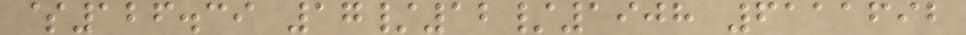$126.39 17/12/1908 6111692
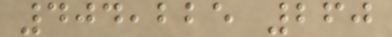404,225 260
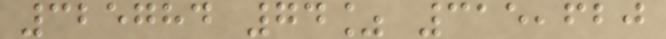325784 74% 315,620
